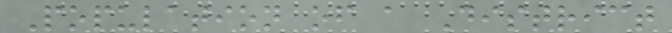Population of a District
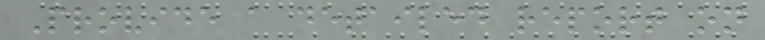Provide a detailed report on
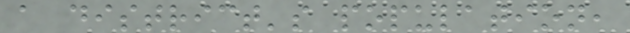a district's population,
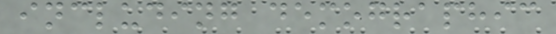including demographic
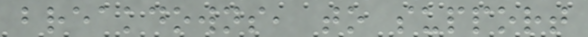breakdowns, to support
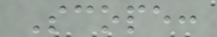Scope:
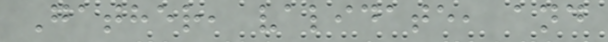Gather, validate, and
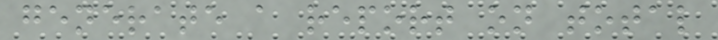generate a report on total
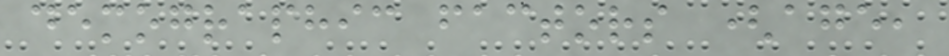demographic factors (age,
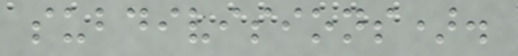subdivisions).
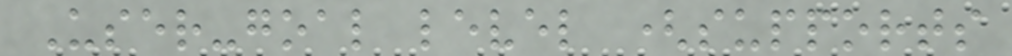User-goal level (supports
